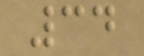34
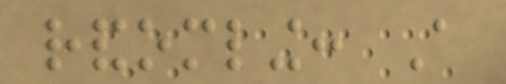randomling: A
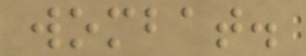wombat.
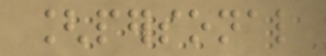[personal
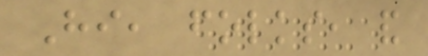Hi, folks, and
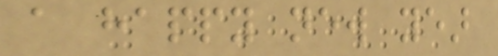a happy new year
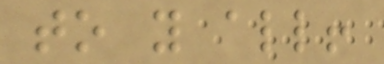to you all!
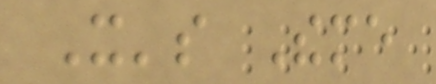It's Theme
